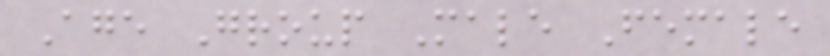Age Group Male Female
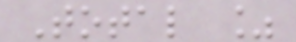Total %
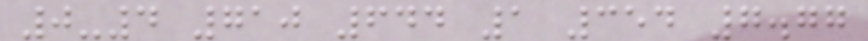0-4 710 644 1 354 7.77
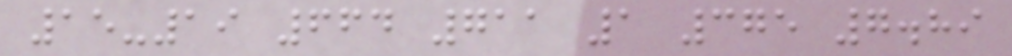15-19 664 711 1 375 7.89
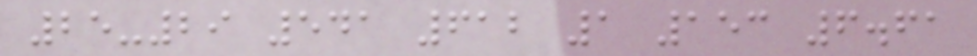25-29 541 612 1 153 6.61
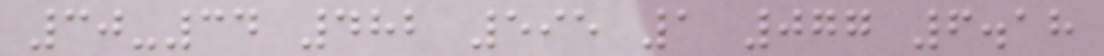30-34 482 595 1 077 6.18
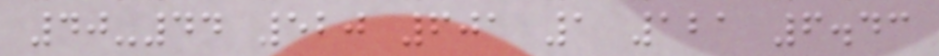40-44 520 601 1 121 6.43
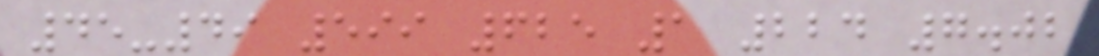45-49 599 625 1 224 7.02
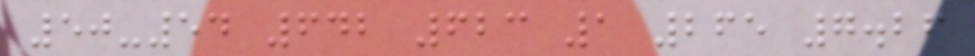50-54 642 623 1 265 7.26
